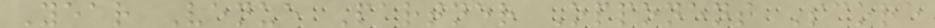Year Venue Partner Opponent Score
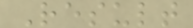Result
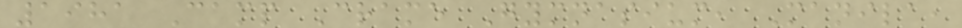1981 Camp Crame Gymnasium, Manila,
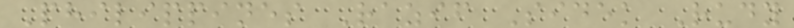Philippines Razif Sidek Rudy
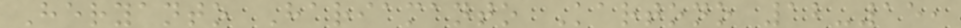Heryanto Hariamanto Kartono 12-15,
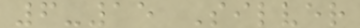6-15 Silver
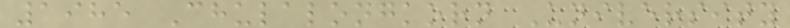1985 Chulalongkorn University
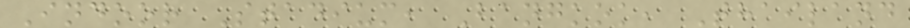Indoor Stadium, Bangkok, Thailand
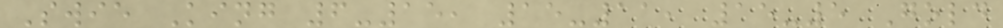Swie King 6-15, 15-11, 15-5 Gold
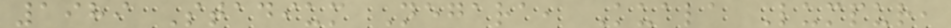1989 Stadium Negara, Kuala Lumpur,
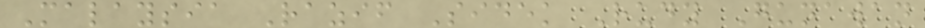Malaysia Razif Sidek Rudy Gunawan
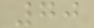70
